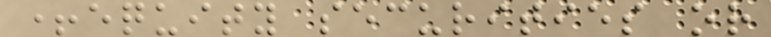+equity securities or
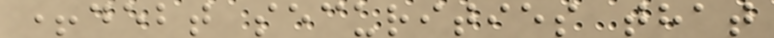+debt securities that
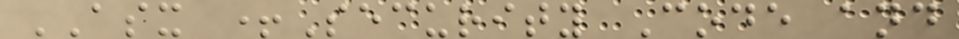ASX +Security Code and
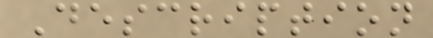Description
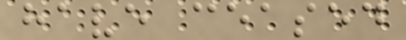have ceased
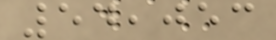54,053
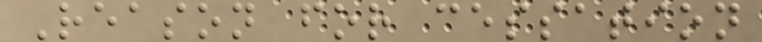Reason for cessation
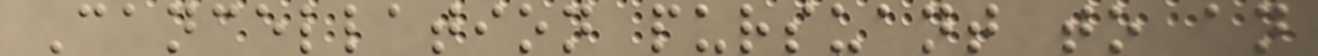Cancellation pursuant to an
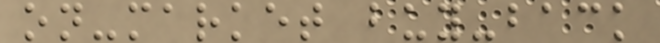on-market buy-back
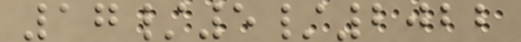17/5/2022
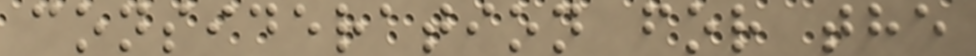consideration for the
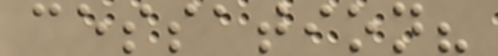cessation?
